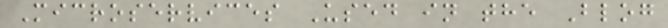Microservices Used in the Blog
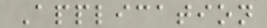Application
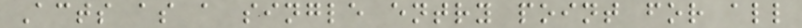Acts as a single entry point for all
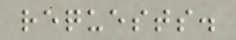requests.
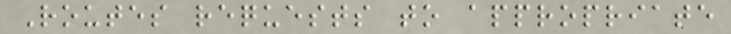Routes requests to appropriate
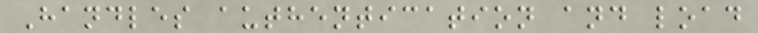Handles authentication and load
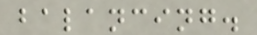balancing.
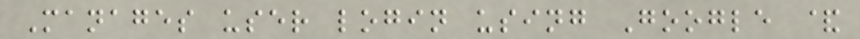Manages user login using Google &
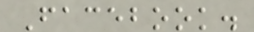Facebook.
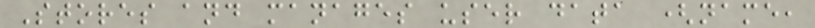Stores and manages user data (name,
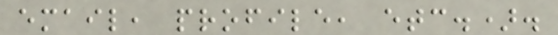email, profile, etc.).
